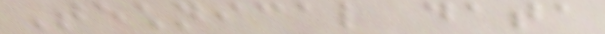Technical data
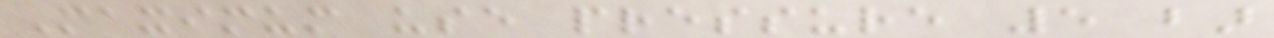Maximum use pressure 5 bar
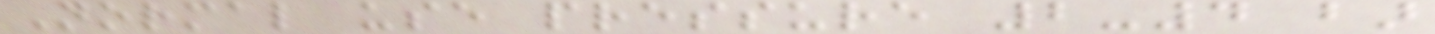Normal use pressure 2-4 bar
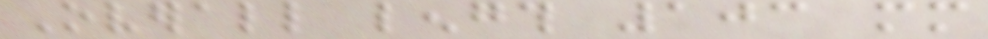Overall length 103 mm
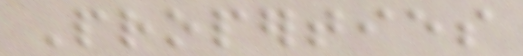Properties
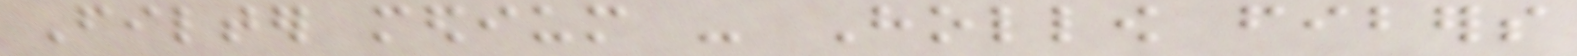Filter medium - Hollow fibers
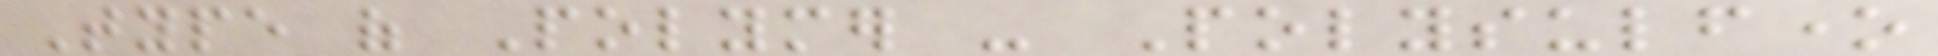Type of Polymer - Polysulfone
